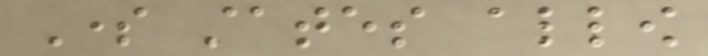Some states allow
